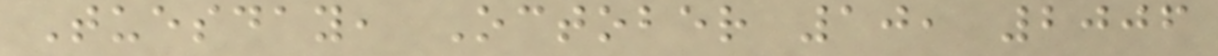Tuesday, October 10, 2006
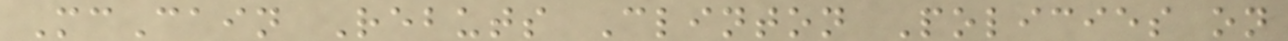McCain Rebuts Clinton Policies on
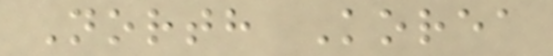North Korea
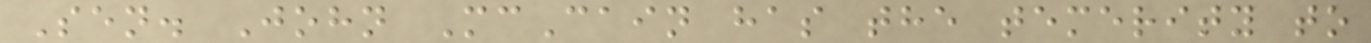Sen. John McCain has the temerity to
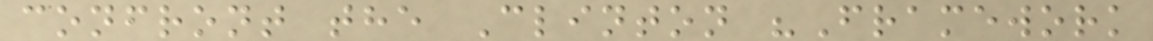confront the Clinton "Framework
